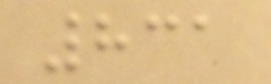831
